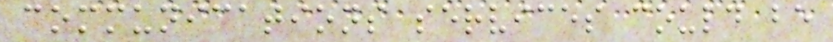communications services could be
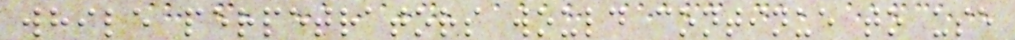while perpetrators would continue to use
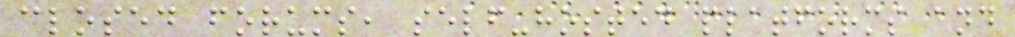closed forums, self-hosted platforms and
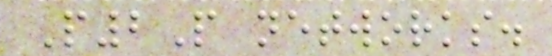P2P networks.
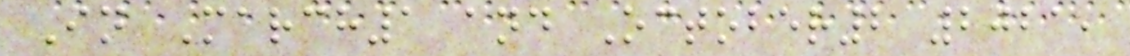In March1 and October2 2021,
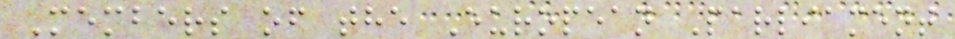Members of the European Parliament
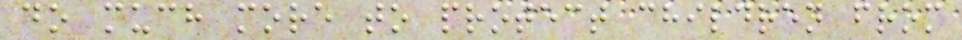do much more to protect children from
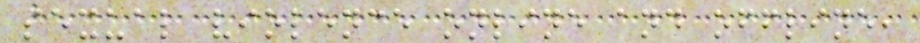sexual violence online and offline,
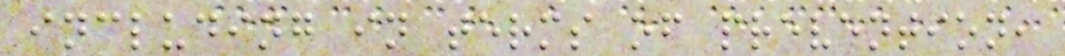including in terms of prevention,
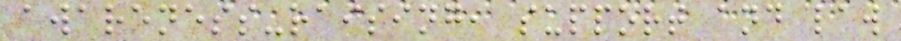awareness-raising, support and law
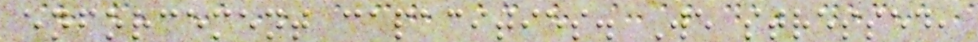enforcement capacities. We stressed,
